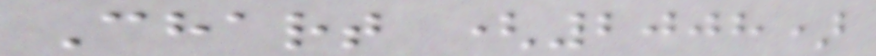Chart (2008)
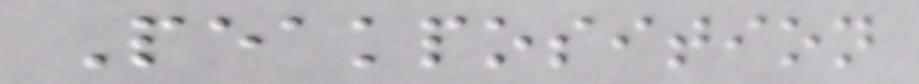Peakposition
